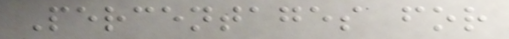Percentages for
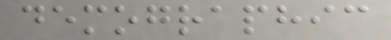demographic
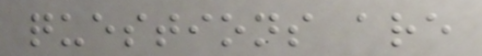questions are
